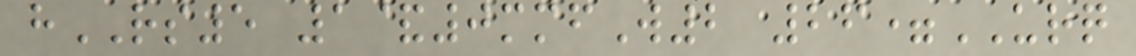hRS5 1&0mmfW2 26=URQ
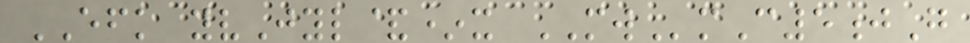EFK yvJyl&*x MWmC5jG
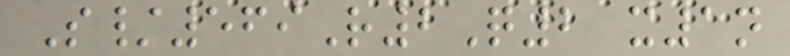S/569R2Q2 x1n
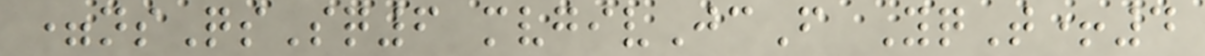=nsQsSq6 mvgivJcF YqT+4
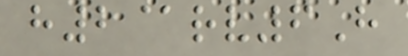h2@rv6H
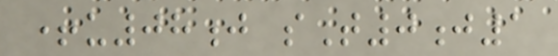+u08j sT0j1
